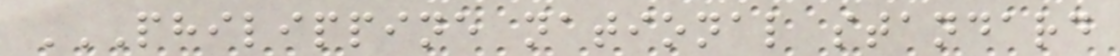PHILIPPINE NATIONAL STANDARD
